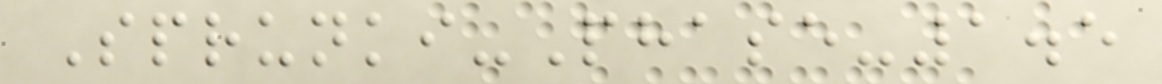Sprunki-Phase-1.5
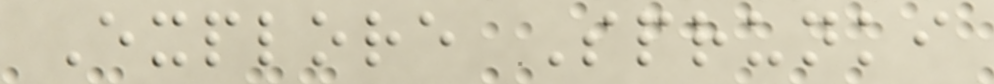Explore Sprunki
